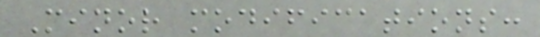Minor modifications:
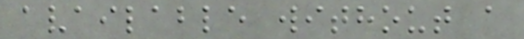available without a
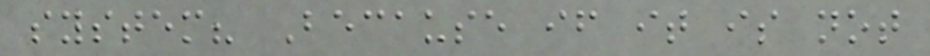system? Because if it is not
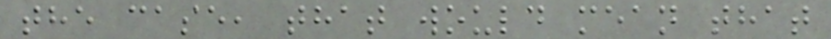the case, that would mean that
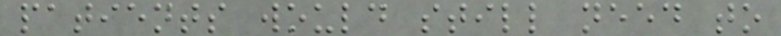patients would still need to
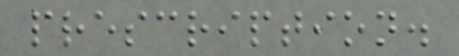prescription.
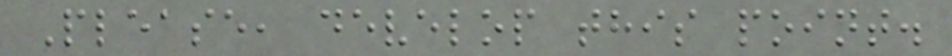Please, develop this point.
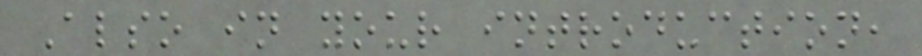Also in your introduction,
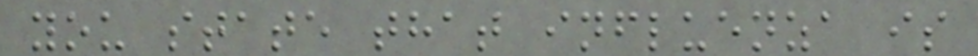you state that influenza is
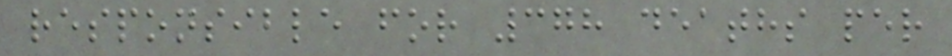responsible for 378 deaths per
